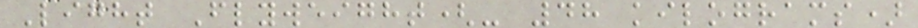Light Flyweight(- 48 kilograms)
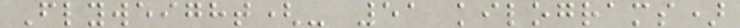Flyweight(- 51 kilograms)
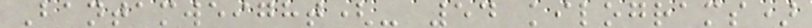Bantamweight(- 54 kilograms)
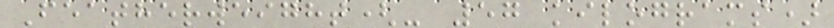Featherweight(- 57 kilograms)
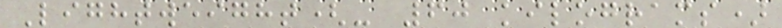Lightweight(- 60 kilograms)
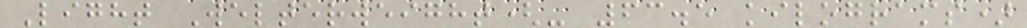Light Welterweight(- 63.5 kilograms)
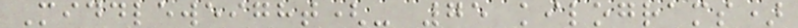Middleweight(- 75 kilograms)
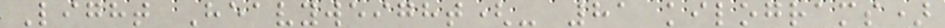Light Heavyweight(- 81 kilograms)
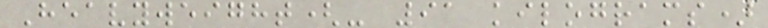Heavyweight(- 91 kilograms)
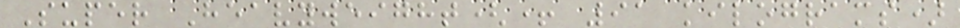Super Heavyweight(+ 91 kilograms)
